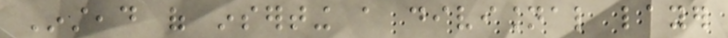Instead of inserting a divisional layer
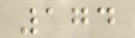174
